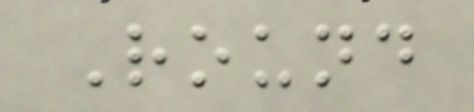Round
